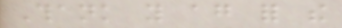Thank you again for the
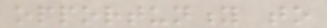opportunity to
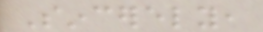Sincerely,
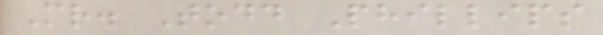Mr. Todd Phillips
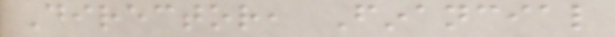Director, Financial
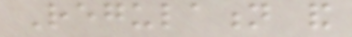Regulation and
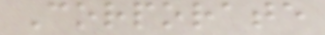Corporate
